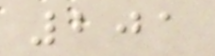201
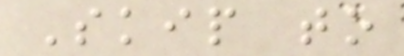Skip to
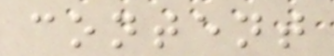content
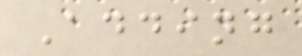Adding
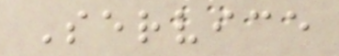Service
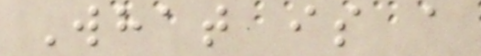What is a
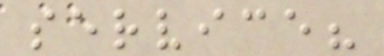service?
